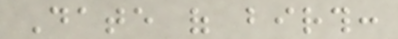Date of birth:
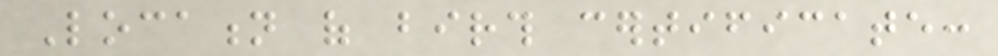Location of birth certificate:
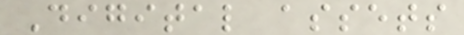Digital assets
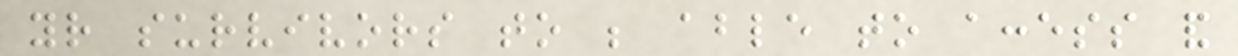your survivors to be able to access and
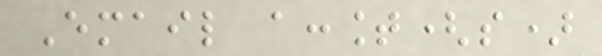Email account(s)
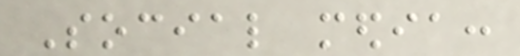Social media:
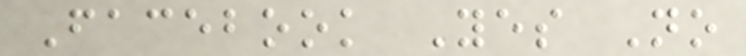Facebook Yes No
